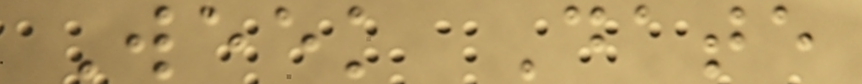Week Date
